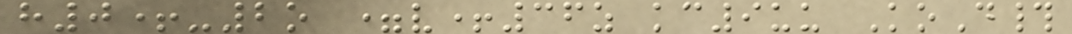h0+-2o =v+36z kc9uu KoD#
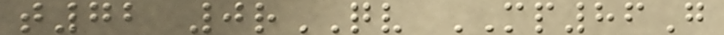t72 0rQV MP86G
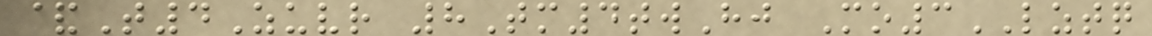&T4Zuvr 8Tm4twHj Mo3LZTQ
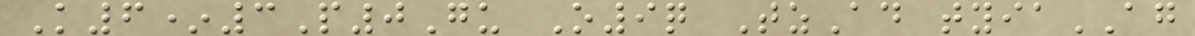K6*3P0Gu O9q TzAd tyiaAG
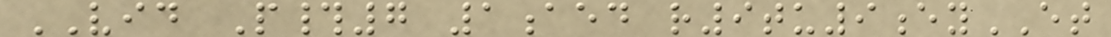VID P#7 1aed r9tu9eyET
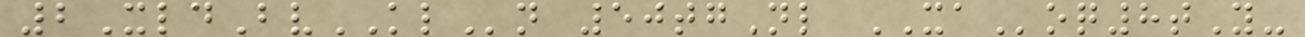2XldBvKLn 50tgNl XAoq8tY-
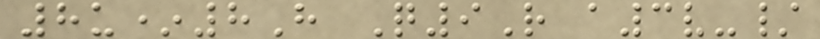8u*8H Q9R a3v-/
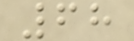68
